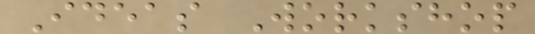Ideas Workshop
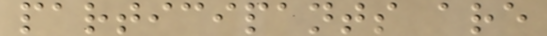participants are
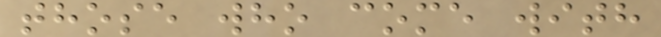those who come with
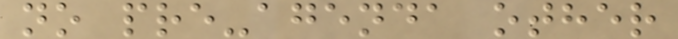no pre-agenda other
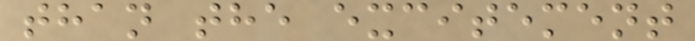than the excitement
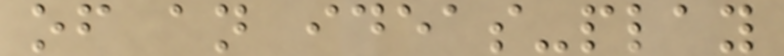of an ideas-play
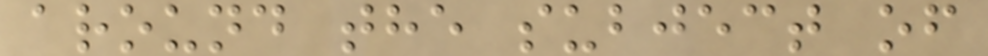around the subject of
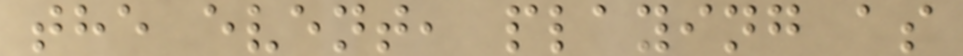the event, playing as
